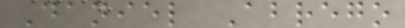Daniel Abrego
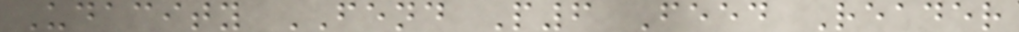Udacity FEND P6 Feed Reader
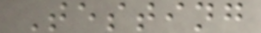Testing
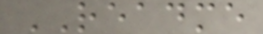README
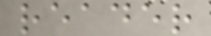reader
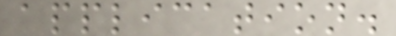application.
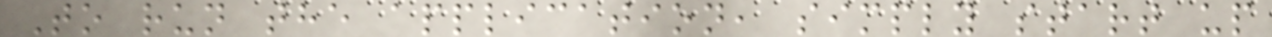To run the application, simply start up
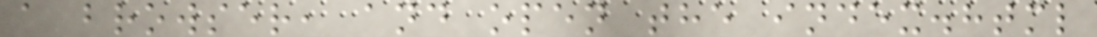a browser, and open the index.html
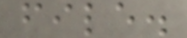file.
